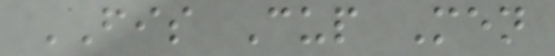FIS Cup Men
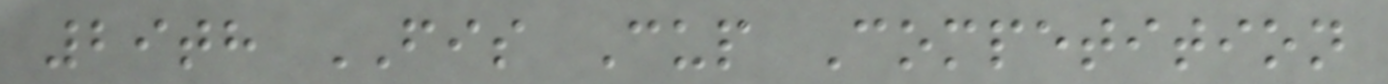29th FIS Cup Competition
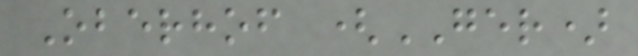Oberhof (GER)
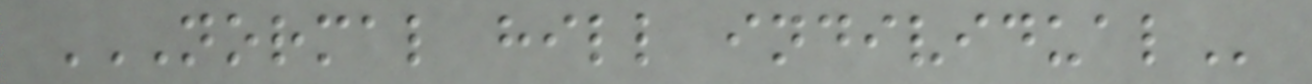NORMAL HILL INDIVIDUAL
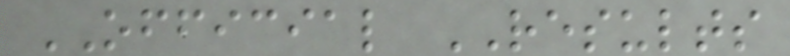OFFICIAL RESULTS
